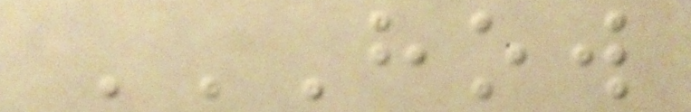HOW
